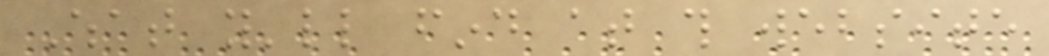What you'll find at this website
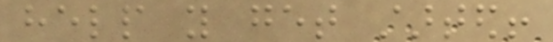help you get started!
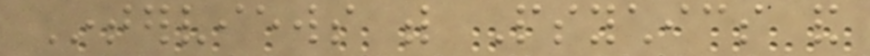Interviews with Psychics and
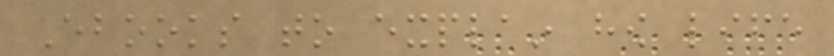Ebooks to explain how life
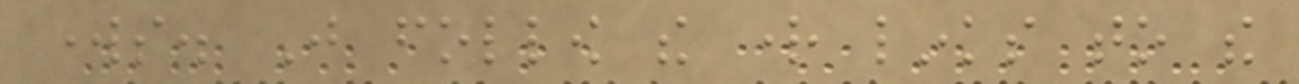works. Just follow the right links to the
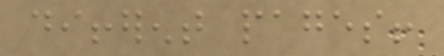different pages!
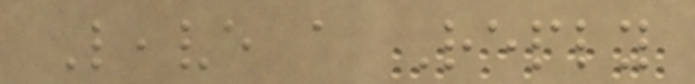Leave a Reply
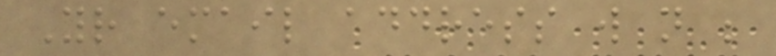Your email address will not be
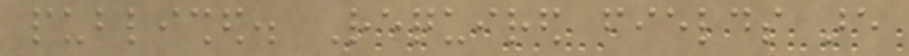published. Required fields are
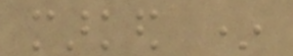marked *
